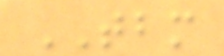TBM
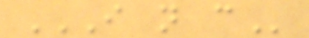I N C
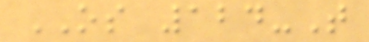OS 124-T
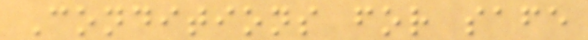Conditions for safe
